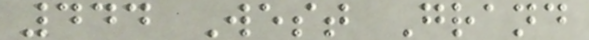444 West Grand
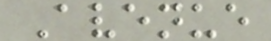Avenue
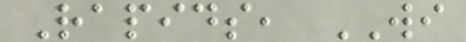Rapids, WI
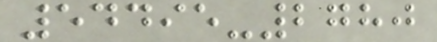54495-2780
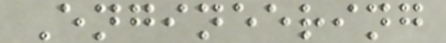Engineering
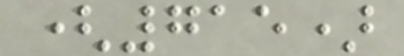(715)
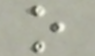o
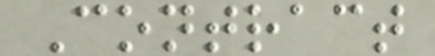Contract
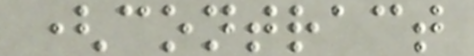(contract
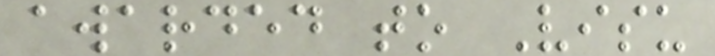awarded to Visu
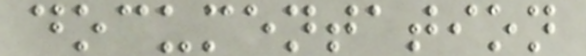documentation
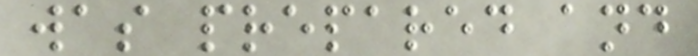was prepared and
